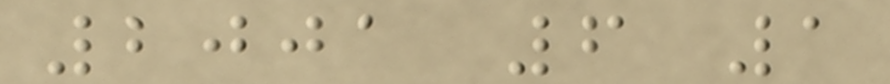2001 6 1
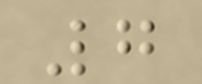7
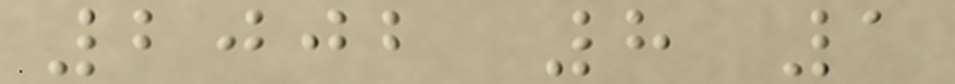2002 8 1
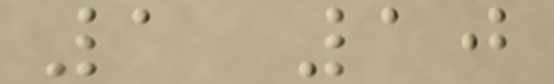1 10
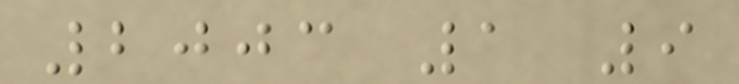2003 1 9
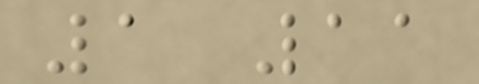1 11
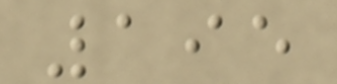195
